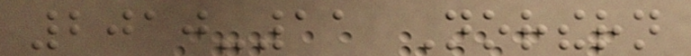2010-11 Northern
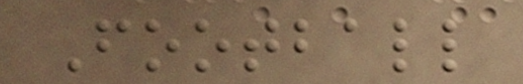Football
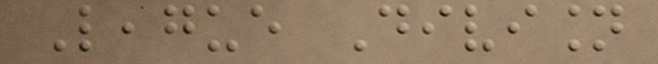League Division
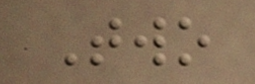Two
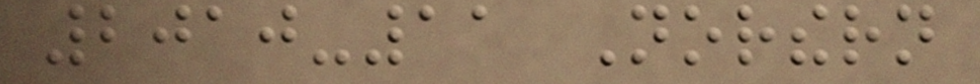2010-11 Northern
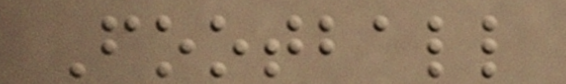Football
